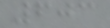603
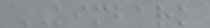KIMBARK
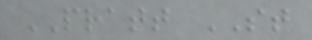PRATT ST
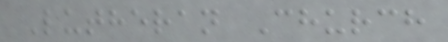Lutheran Church
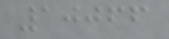10066
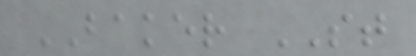BAKER ST
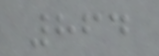864
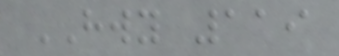HWY 119
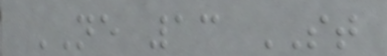NE 13 ST
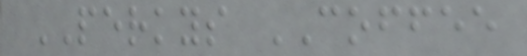PERKYS COFFEE
